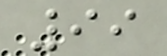99
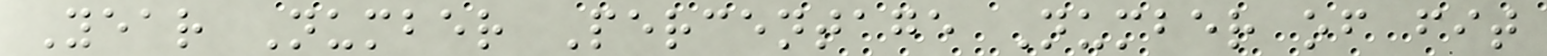Year Number Percentage Number of fit
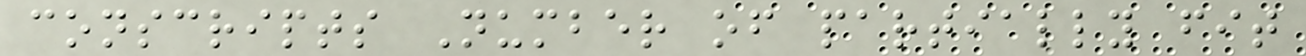conscripts Number of partially fit
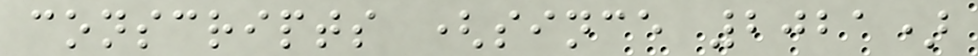conscripts (since 2021)
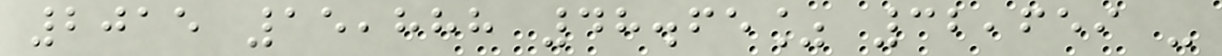2015 15,888 48.65% 32,659 -
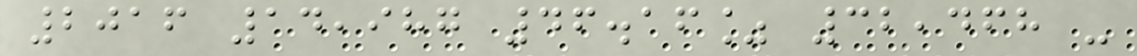2016 14,987 46.16% 32,468 -
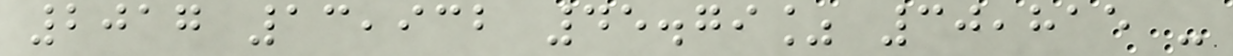2017 13,932 45.79% 30,815 -
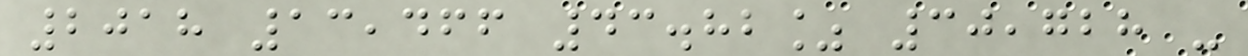2018 13,466 43.82% 30,728 -
